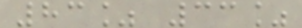83% 33%
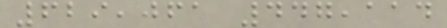629,061 447,114
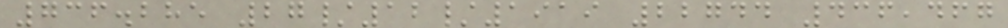736.285 27/12/1919 22744 436,467
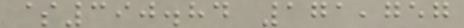$390.84 171,757
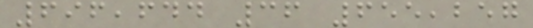696,644 36 655,257
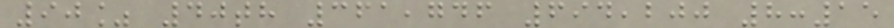90% 40th 361,746 694,200 8:15
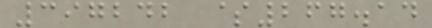397242 $267.14
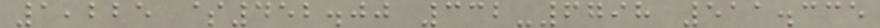1,225 $452.00 332-6798 511.335
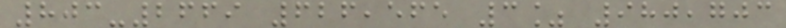803-2669 626,565 3% 980,703
